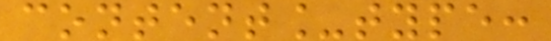content_type:
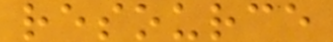resource
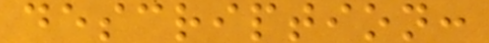description:
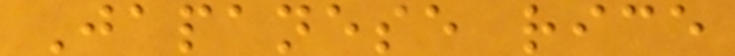Japanese rice
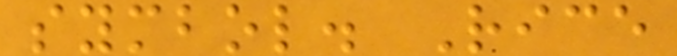symbol. Rice
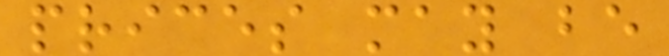prices may be
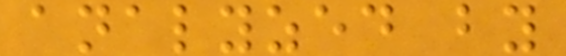analyzed by
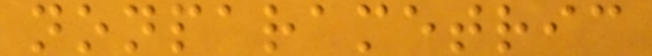nonparametric
